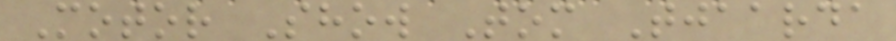Motor Show Tom Tjaarda
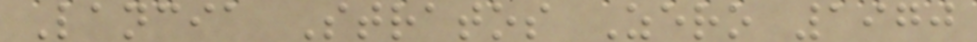Lancia Stratos Zero 1970
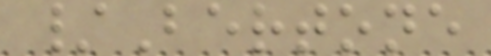/Bertone
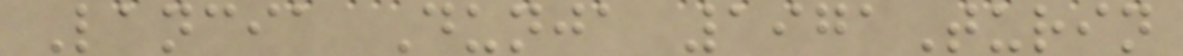Lancia Dunja 1971Turin
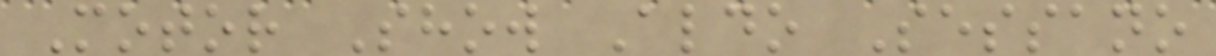Motor Show Aldo Sessano
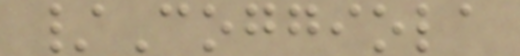/Coggiola
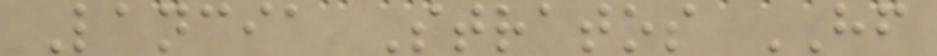Lancia Stratos HF
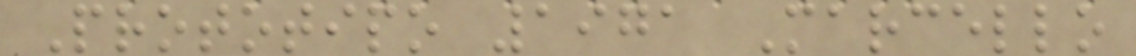Prototipo 1971 Marcello
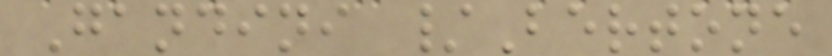Gandini /Bertone
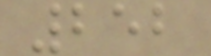252
